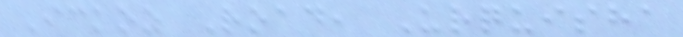Ickoz Road, Urquisha
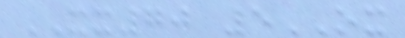XX70 5OX
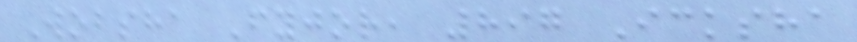Wobsha Fyjor, 897 Icksha
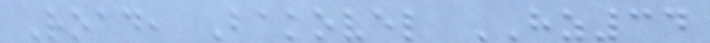Road, Bakovel HZ34
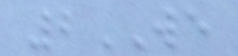2WE
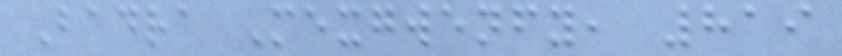Badra Mexgwenfy, 819
